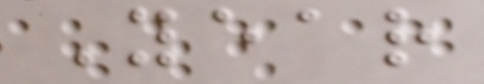Year
